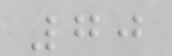70
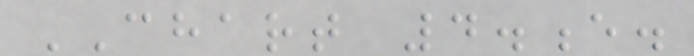CHART 4.e.
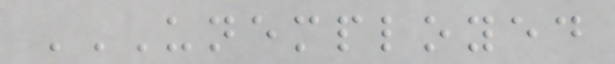UNEMPLOYED
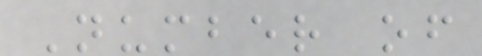Number of
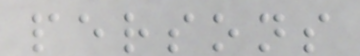persons
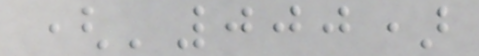('000)
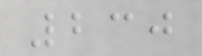230
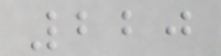220
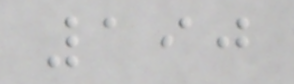190
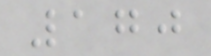170
